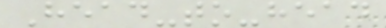Head-to-head
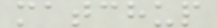matchup
